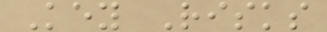Key Risks
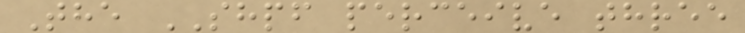The SHPF perceive three
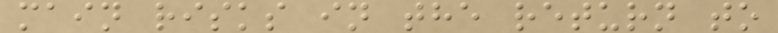main risks in the return to
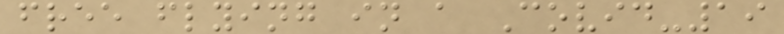free flying in a Covid-19
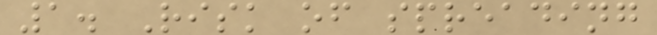1. Risk of spreading
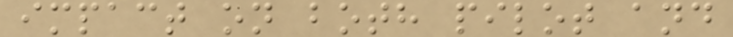impact on both pilot and
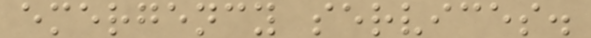emergency services.
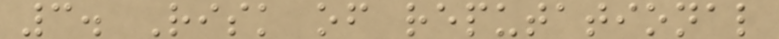3. Risk of reputational
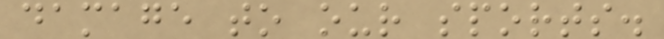damage to our sports.
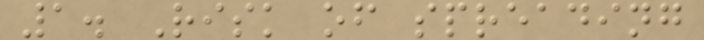1. Risk of spreading
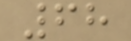68
